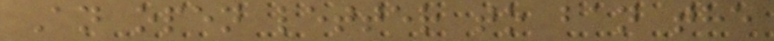An open letter to ban the
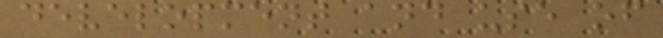development and use of
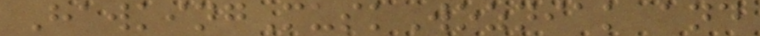HawkingMuskWozniak and
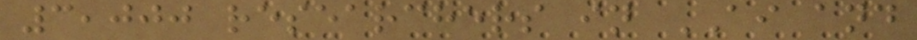3,000 researchers in AI and
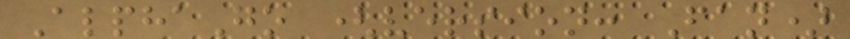AlphaGo (version: Fan)
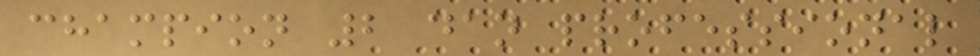champion 2 dan professional
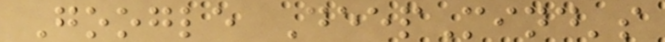Google DeepMind's
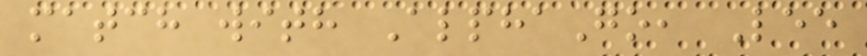match with AlphaGo, Lee
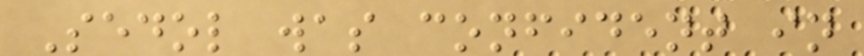Sedol was confident in
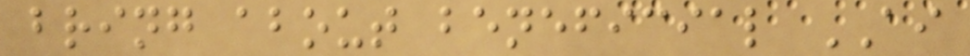bring about beneficial AI
